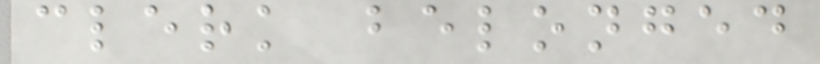clerk belonged
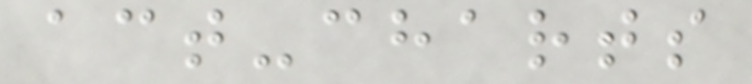act-charts
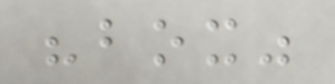"box"
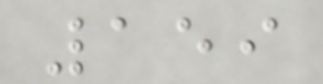159
